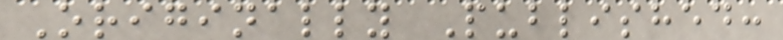Originally Published:
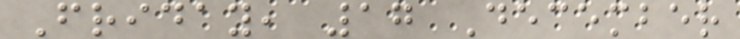Friday, 17 December
